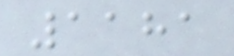1181
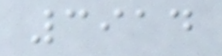3914
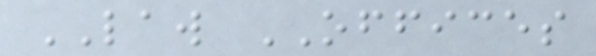LAW OFFICES
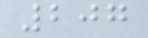207
